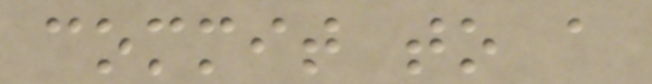commit to a
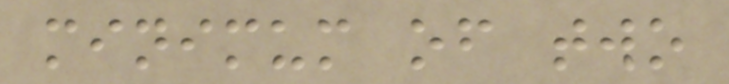minimum of two
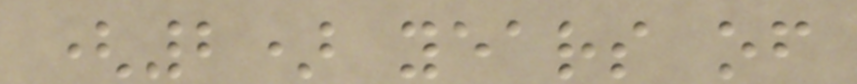(2) years of
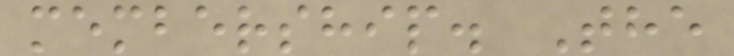membership. The
